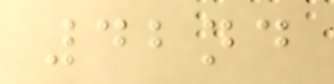42nd
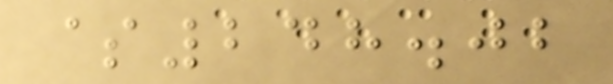$248.02
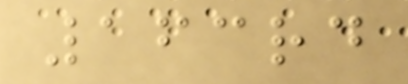163rd
